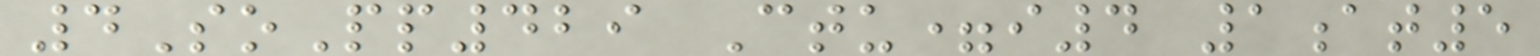4SoPp429 Ctu=i4 1at5
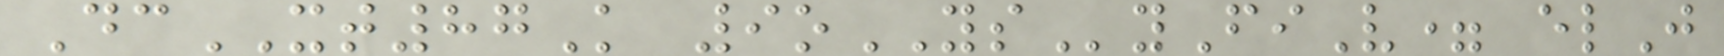DcXT87K 9oYSyFiV= elJ
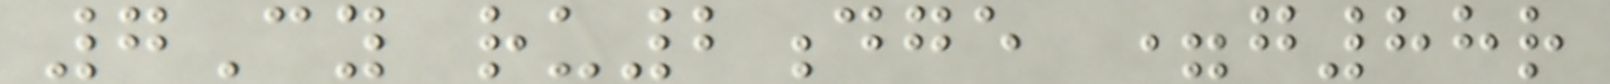7Cy ru2dge =g88r
